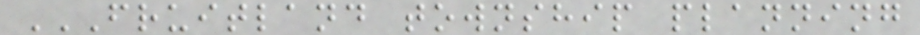FRUITLAND TOWNSHIP PLANNING
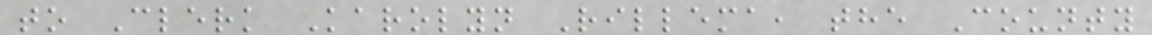to Clerk Karolyn Rillema, the County
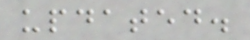updated.
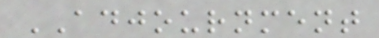ADJOURNMENT
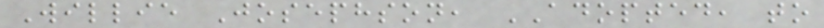Willie Josephson, ADOPTED, to
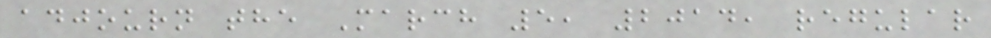adjourn the March 5, 2014, regular
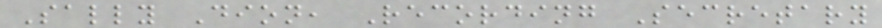Sally Dion, Recording Secretary
